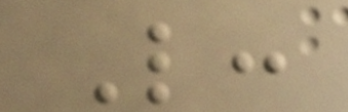L:
